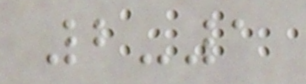2-1
